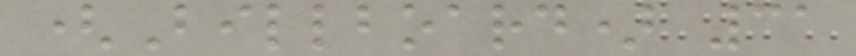(Billboard) 31
